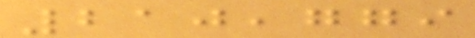210,779
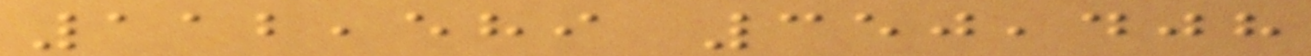112,589 350,408
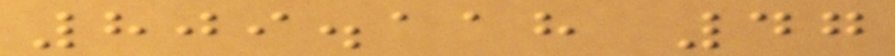809.118 47
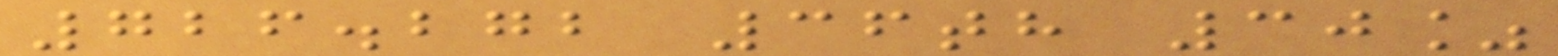726.272 36th 30%
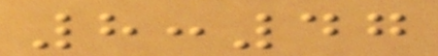8:47
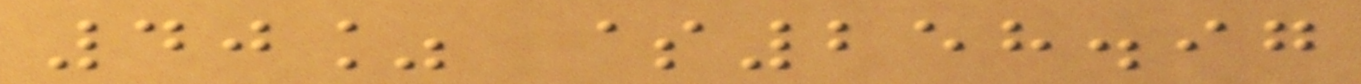40% $258.97
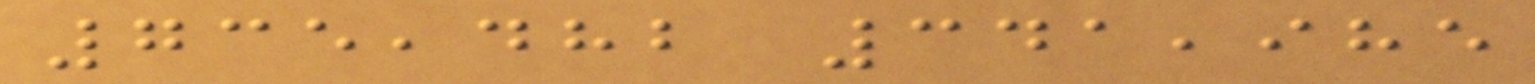735,482 341,985
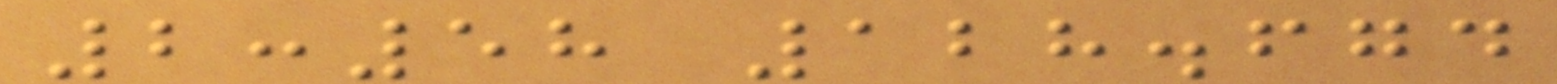2:58 128.674
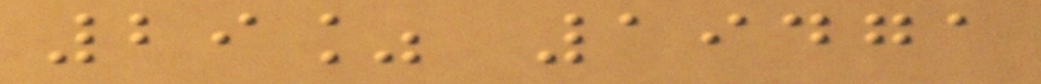29% 19471
